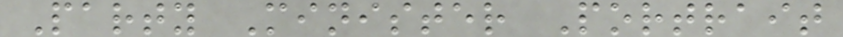Party Minister Portrait
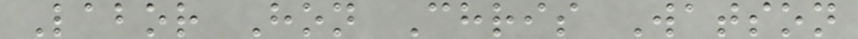Labor Hon Chris Watson
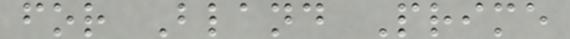for Bland Prime
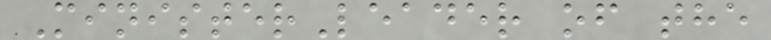MinisterLeader of the
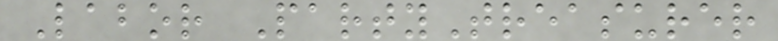Labor PartyTreasurer
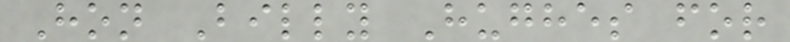Hon Billy Hughes for
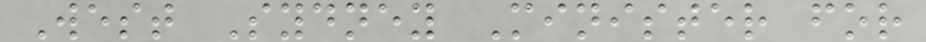West Sydney Minister for
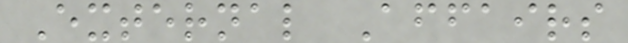External Affairs
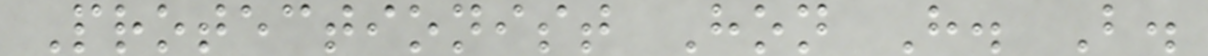Protectionist Hon H. B.
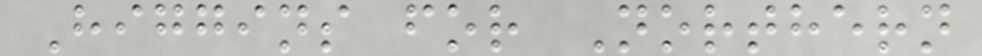Higgins for Northern
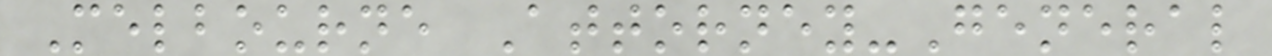Melbourne Attorney-General
